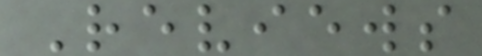Reviews
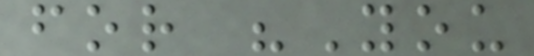for "You
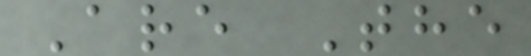Are The
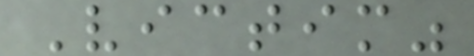Victim"
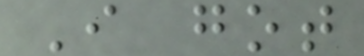I got
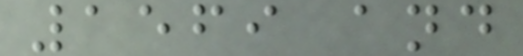1569 and
